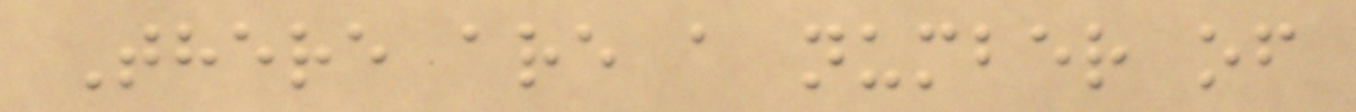There are a number of
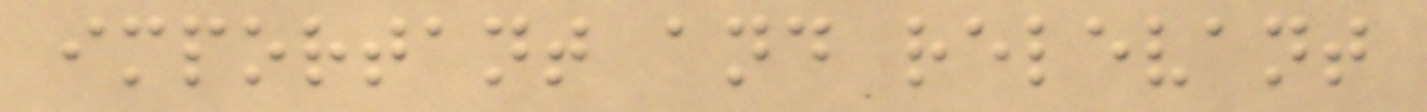important and relevant
